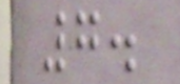7.
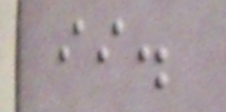ii.
